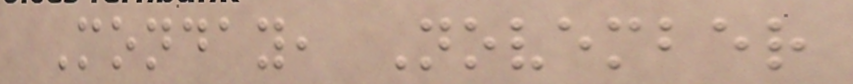Monday, November
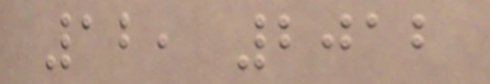12, 2012
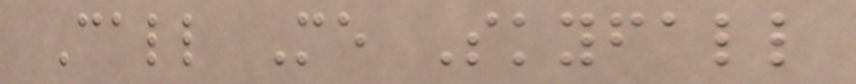Call Me Skyfall
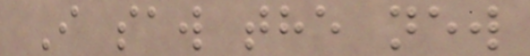I saw the new
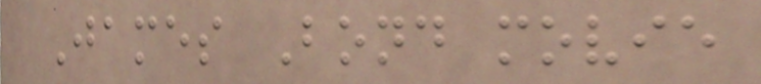James Bond movie
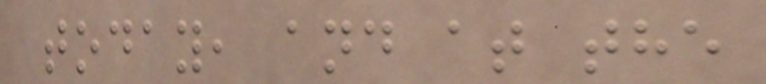today, and at the
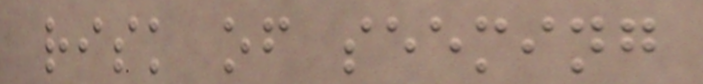risk of seeming
